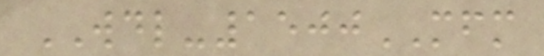WDL-1500MFM
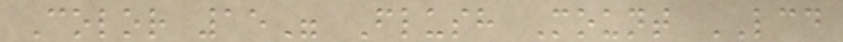Color 15" Flush Mount LCD
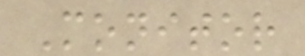Monitor
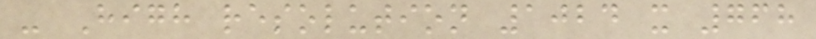- High resolution 1024 x 768
